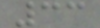33
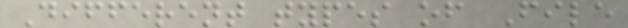Different types of File
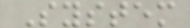System
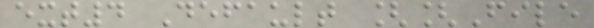ext4 Default [[File
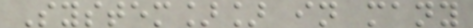System]] in many
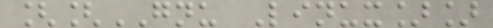[[GNU Linux]]
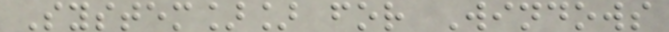System]] for Windows
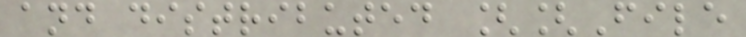and distributed [[File
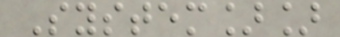System]]
